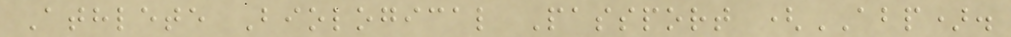Athlete Biological Passport (ABP).
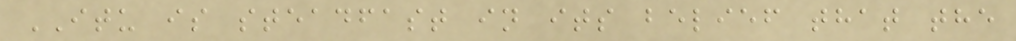ITU is steadfast in its belief that the
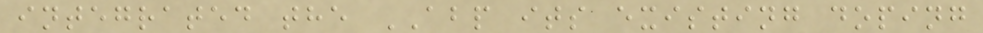integrated the ABP its existing doping
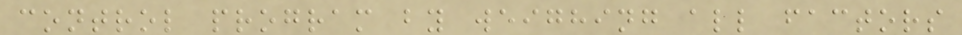control program by weighing all factors
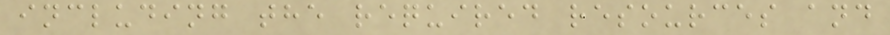including the required resources and
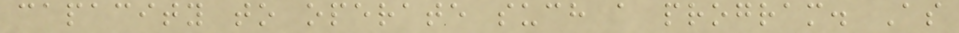capacity to operate such a program. As
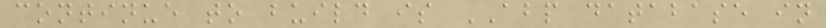continue to build is ABP database in
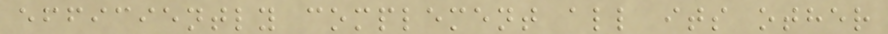efficiently complement all its other
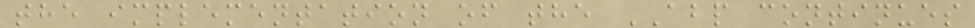the implementation of the ABP continues
